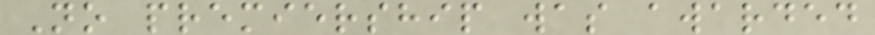No premiership was awarded
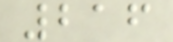216
